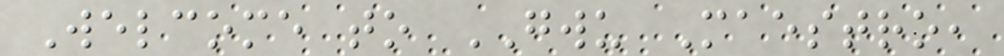Welcome to GWU Maestro,
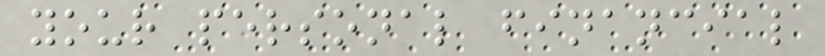your personal financial
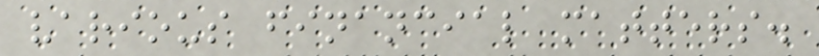various financial matters.
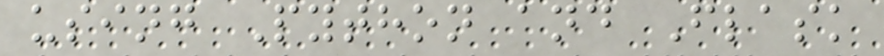using Python and Flask
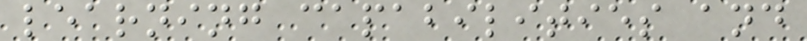learning capabilities and
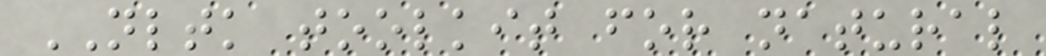NLTK toolkit for natural
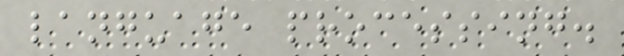language processing.
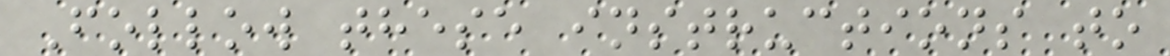Follow these instructions to
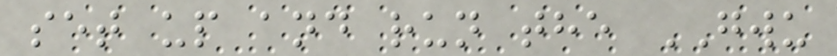set up and run the GWU
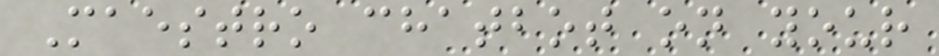Maestro chatbot on your
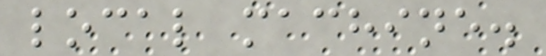local machine.
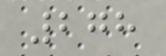278
